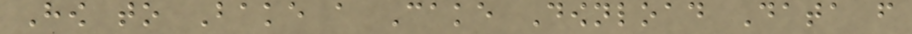How to Bake a Cake Download Data from
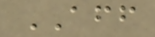AFF
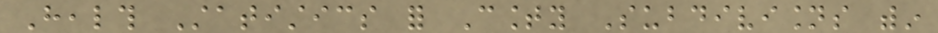Health Statistics for County Subdivisions within
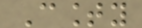County
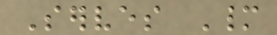Serves Many
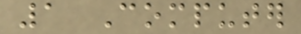1 Computer
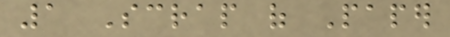1 Scrap of Paper
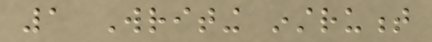1 Writing instrument
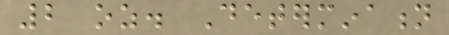2 oz. Determination
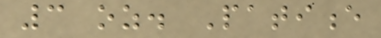3 oz. Patience
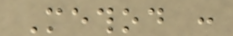Method :
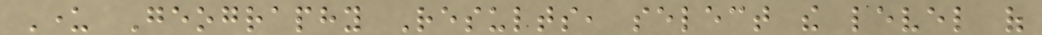Under Geography Results, select the level of
